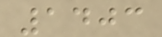1403
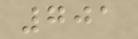701
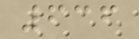636
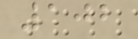102
